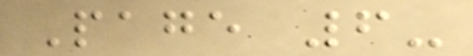Page 6-
